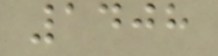1408
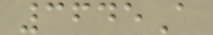3645A
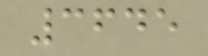3645
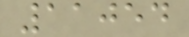11054
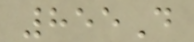855D
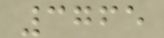3765
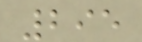295
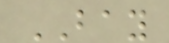BAY
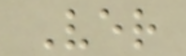Ver
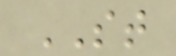ST
